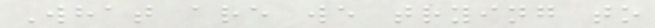What are we trying to
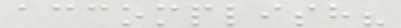accomplish?
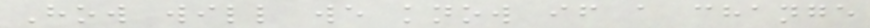How will we know if a change
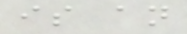is an
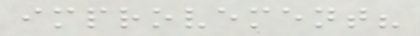improvement?
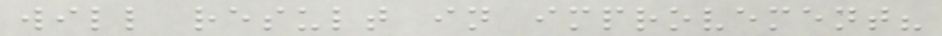will result in improvement?
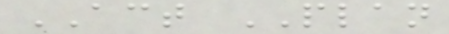ACT PLAN
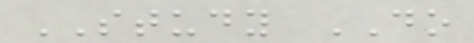STUDY DO
